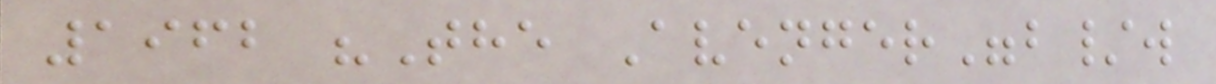1962 "The Avenger"b/w
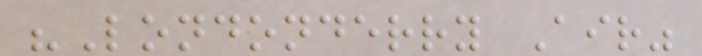"Londonderry Air"
